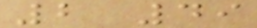2 49
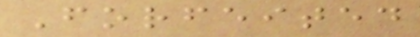Forfeited
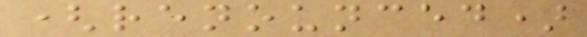(renounced)
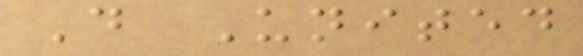D United
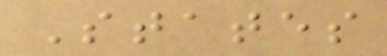States
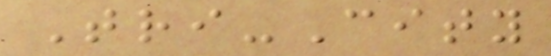Tri-City
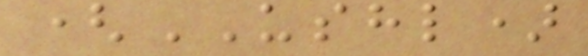(USHL)
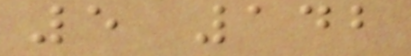5 142
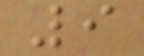9
